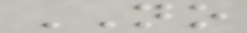NO
